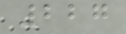227
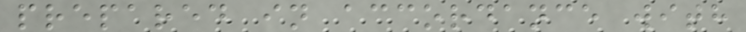prepared in accordance with
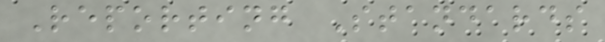Reporting Standards
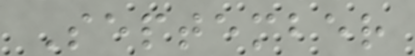September
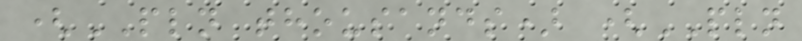(PLN thousands) (PLN
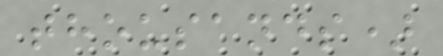thousands)
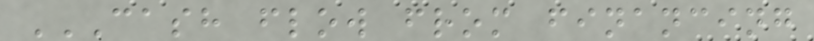CASH FLOW FROM FINANCING
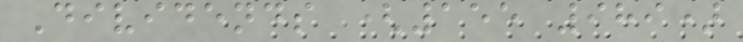Dividends (155 989)
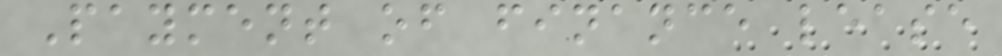Payment of finance lease
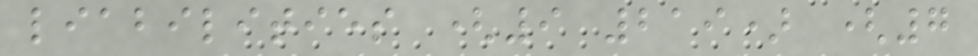liabilities (9 219) (7
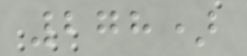278)
